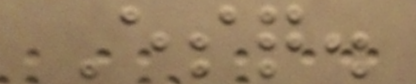Esq.
